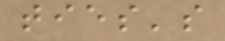ties's
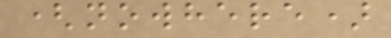(nowhere)
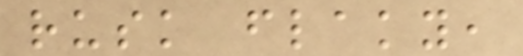rusk flaky,
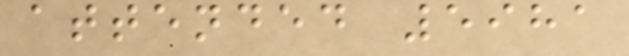attended 5981
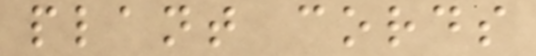plant cords
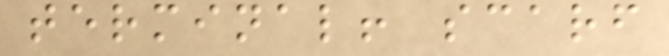terminal! scarf
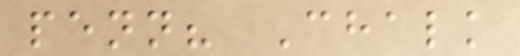penn? Chalk
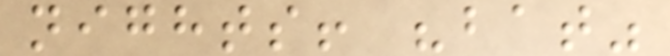nights! "bat"
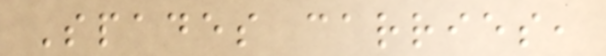Spades carries,
